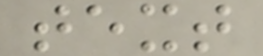text
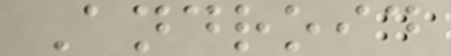Android
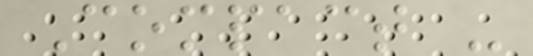Compact -
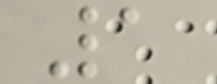1
